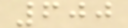600
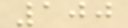100
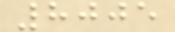8005
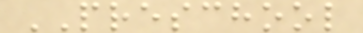PRESCHOOL
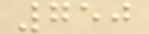750
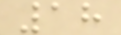18
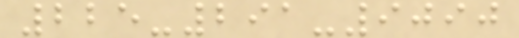225-291-9090
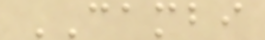CAMBI
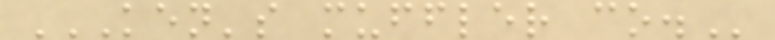KEN'S MUFFLER CO.
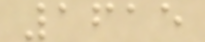1615
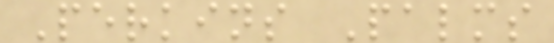Perkins Palms
